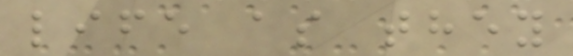life as they
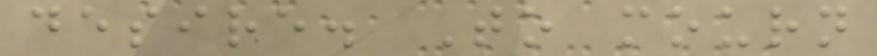desire. To mourn
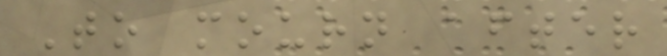To mourn after
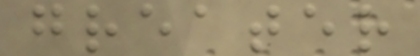greater
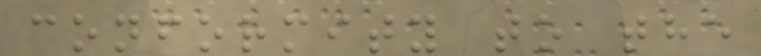conformity to the
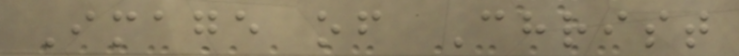Image of Christ
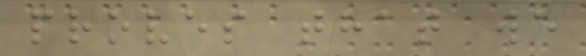proves that we
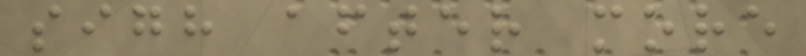sigh after more
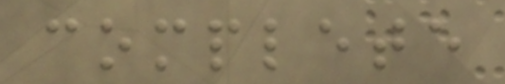complete
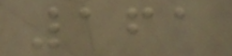161
